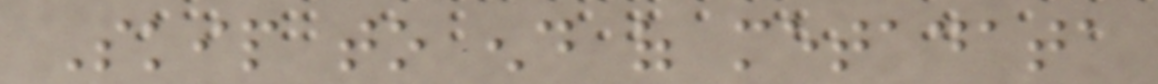Skip to end of metadata
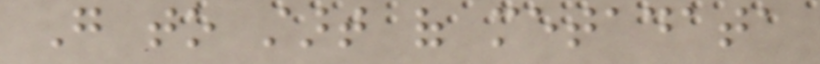Go to start of metadata
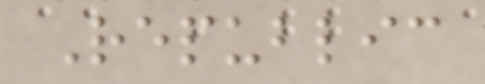Republic
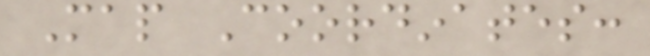Map Coordinates:
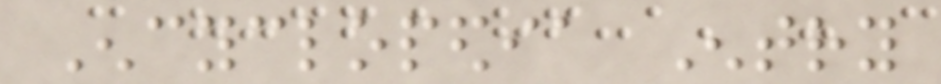Encyclopedia Entry
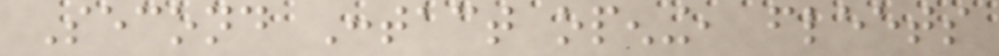Second Contact opening, fleets
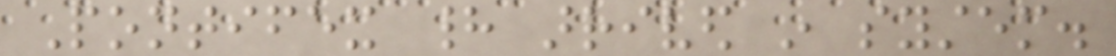Pontifex had arrived in system.
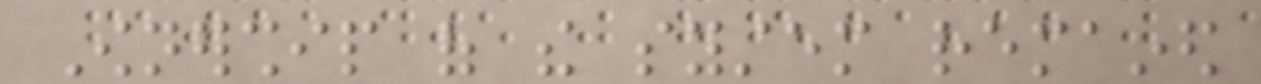Ownership of the system remained
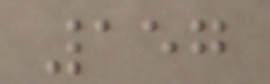157
